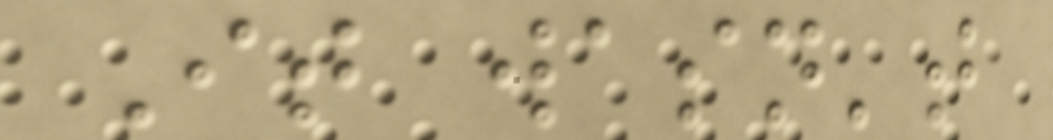It wasn't
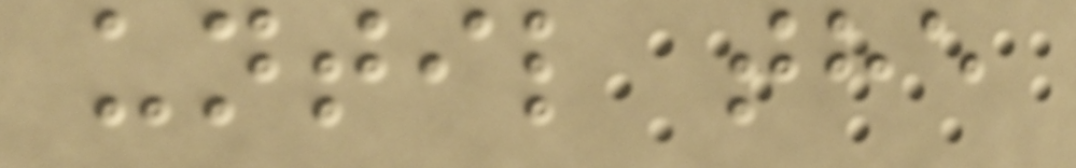until the
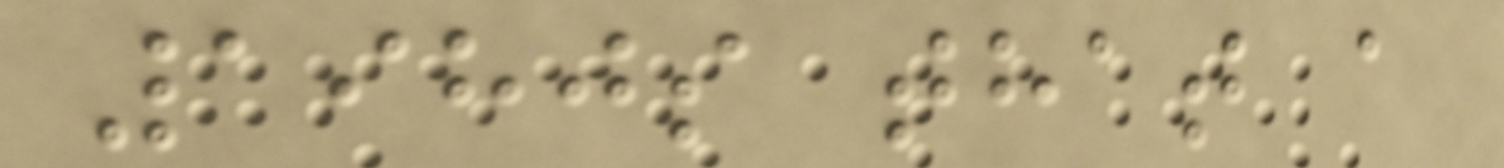1980s that a
